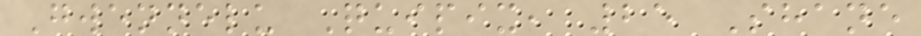Gwennelu Quipix, 25 Shane
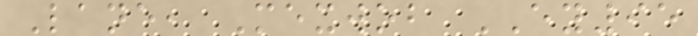Lane, Mexwob EY95
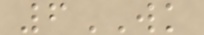6WK
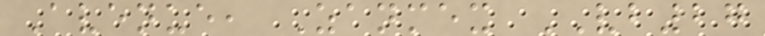Avenue, Zanmex VB27
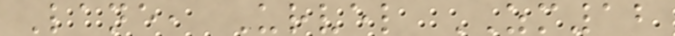Lane, Urvel ZM12
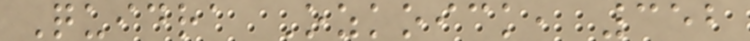Quidra Ozkoick, 352
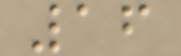16
